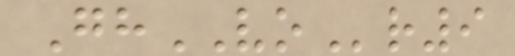GhVOr9
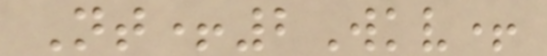Nt+2Wkv+
